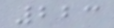223
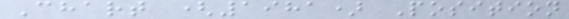Chart (1981) Position
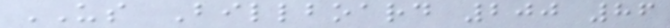US Billboard 200 86
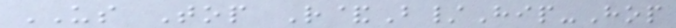US Top R&B/Hip-Hop
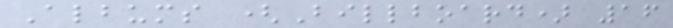Albums (Billboard) 16
